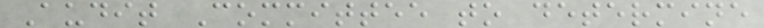Audit Committee to determine
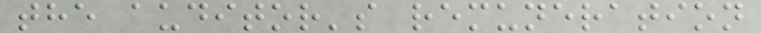the auditor's remuneration
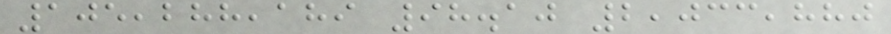105,288,189 98.10 2,033,880
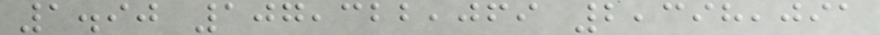1.90 107,322,069 2,398,091
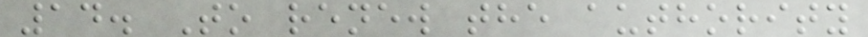14. To renew the authority
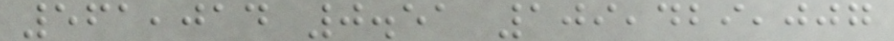561,014 0.51 109,429,007
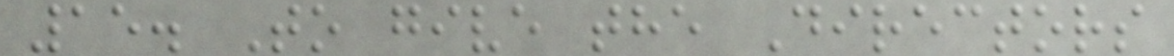15. To give the Directors
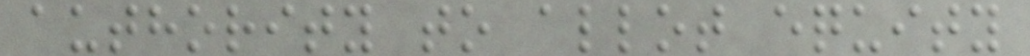authority to allot equity
